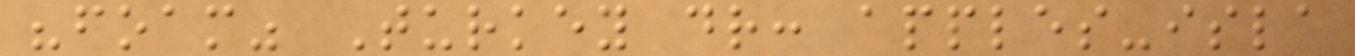"foam" Turkey dr: apples-isla
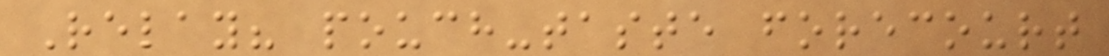Relay? pouch-taste forecourt
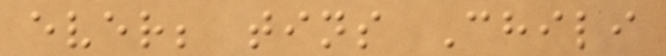ever; tins Chili
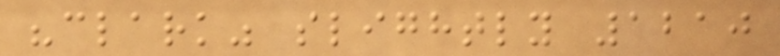"clark" slightly 1210
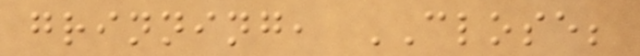grinning, CLOSE;
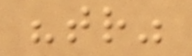"tr"
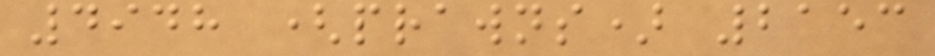4948 (prawns) 2153
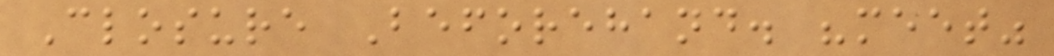Closure Beforehand. "meet"
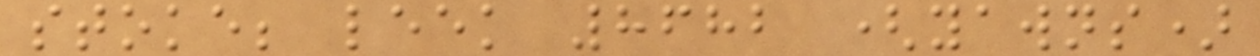stoke; leek 8682 (yawns)
